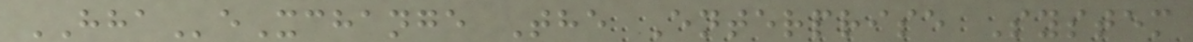HHAeXchange The Enterprise System
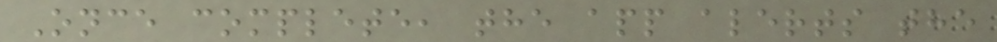Once complete, the app alerts the
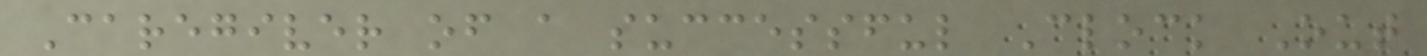Caregiver of a successful Clock Out
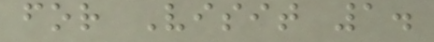for Visit 1.
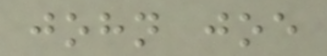john joe
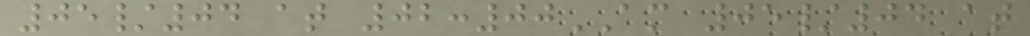05/04 at 02:00AM 05/04 at
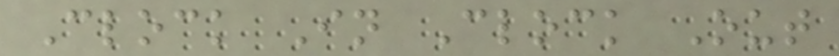Clock In Clock Out
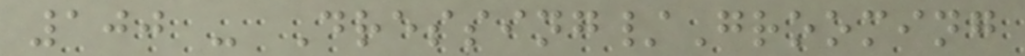100 - Dressing/Grooming
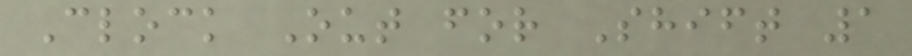Clock Out for Shift 1
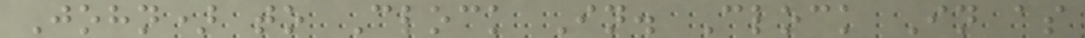John) to Clock In. Clock In as
